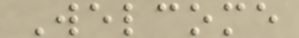Welcome
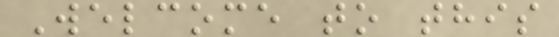Welcome to this
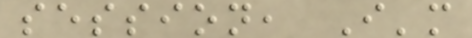session, I'm
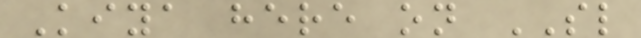Kiya here on SL
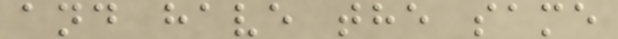and have the same
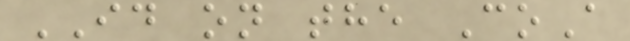ID on the CoA
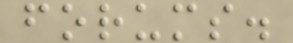forums.
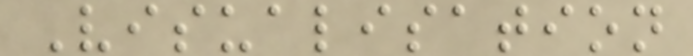Visualisation
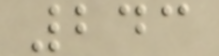243
